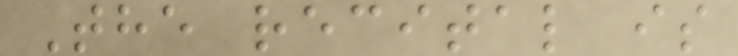The recital is
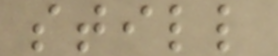still
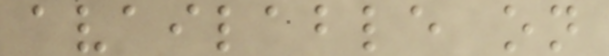available on
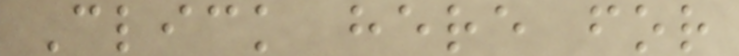Click here for
